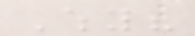Why?
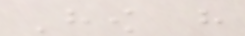How have
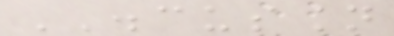DISCUSSION
